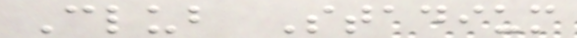Club Stadium
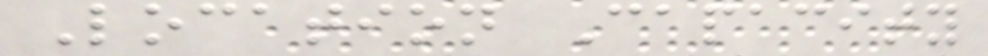Location Capacity
